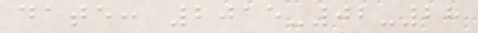date: 2015-02-28
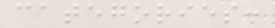categories:
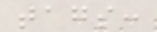tags:
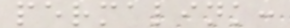permalink:
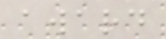award
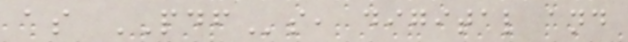as PDFs, digital and
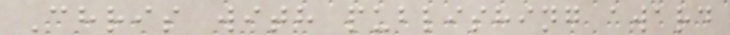Chris with publishing award
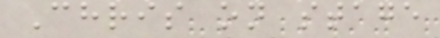Chris on stage
